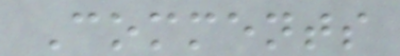Comments
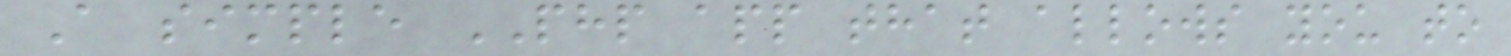A simple PHP app that allows you to
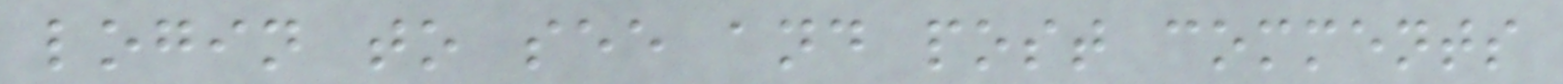login to see and post comments
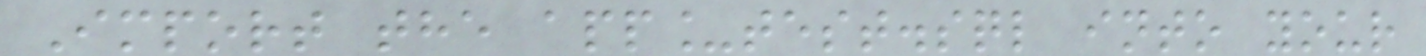Import the app_test.sql into your
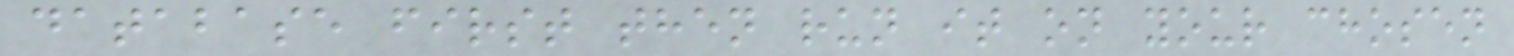database first then run it on your chosen
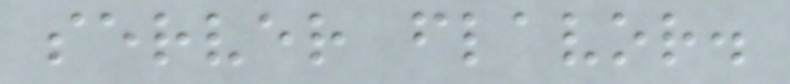server flavor.
